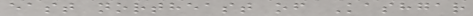east northeast of Kashgar
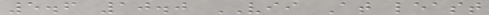5.6 10.0 VII At least
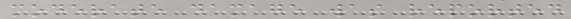moderate damage was reported
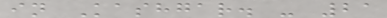in Kashgar. - 21
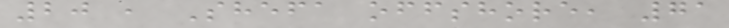20 , Shefa offshore, 71
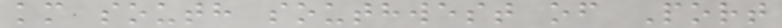km south southwest of Port
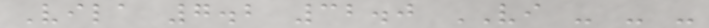Vila 7.2 32.0 VI - - -
